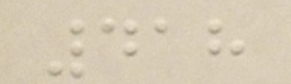418
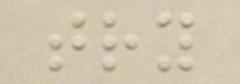try
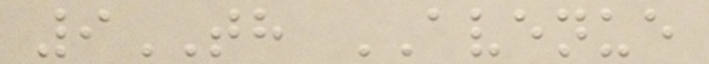9TH AVENUE
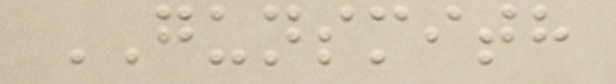GUNSMITH
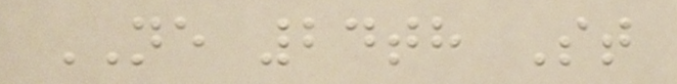NE 24th St
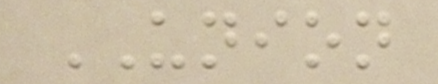UNION
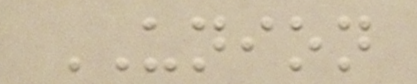UNION
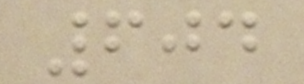604
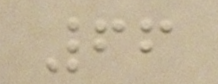66
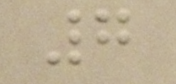7
